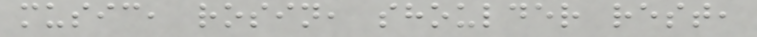music, rosin, shoulder rest,
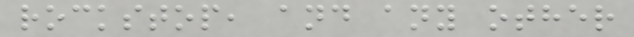rockstop, and any other
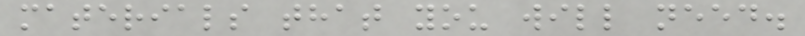materials that you will need.
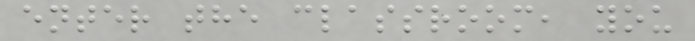enter the classroom, you
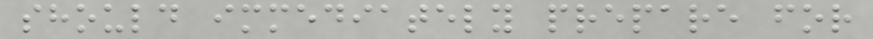should immediately prepare for
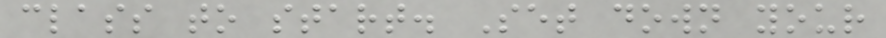class to start. Set down your
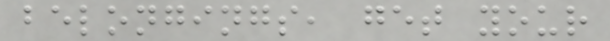belongings, get your
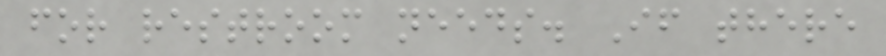for restroom needs. If there
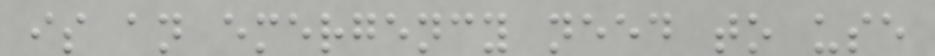is an emergency need to use
